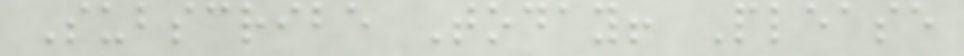Subscribe Today! Please
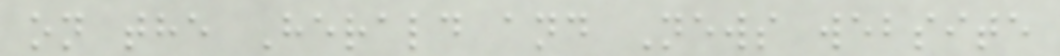on the Herald and News website
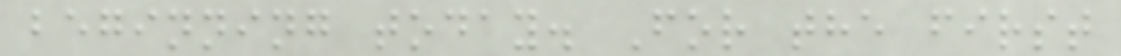beginning today. For the first
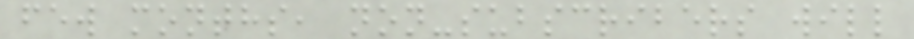few months, non-subscribers will
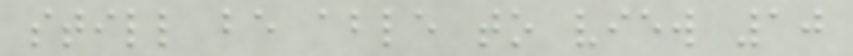still be able to view 10
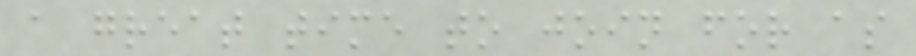a great time to join for as
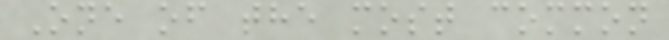One of the most common
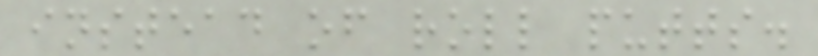instead of roll putts.
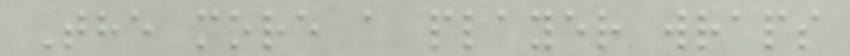The more a player wraps
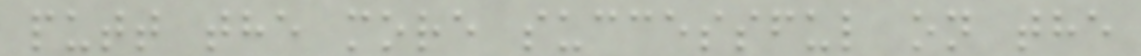putt the more successful on the
